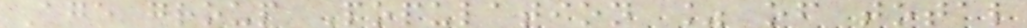Age group Population % of total
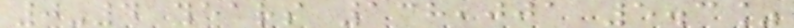0-4 years 138,001 5.3%
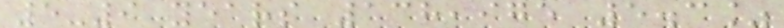5-9 years 138,975 5.3%
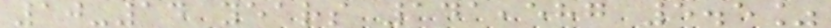10-14 years 141,587 5.5%
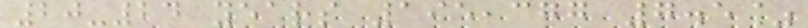20-24 years 195,377 7.5%
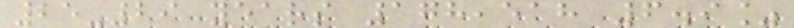25-29 years 178,518 6.9%
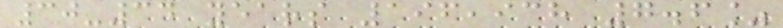30-34 years 196,938 7.6%
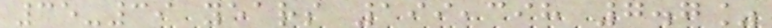35-39 years 199,398 7.7%
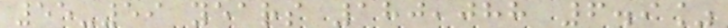55-59 years 180,088 6.9%
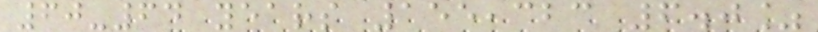60-64 years 155,323 6.0%
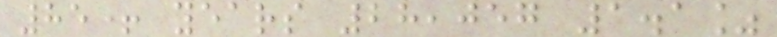85+ years 28,057 1.1%
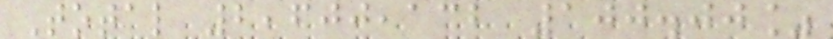Total 2,600,132 100.00%
